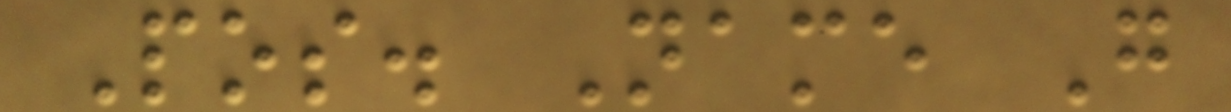Pos. Name G
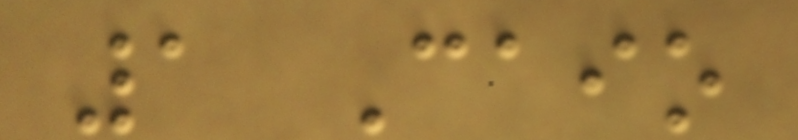1 Caio
